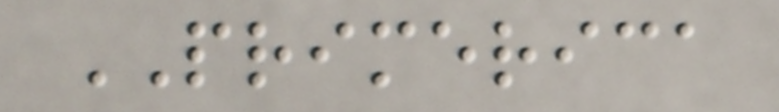PRIMERICA
